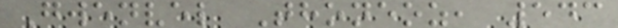Gwenvel Thoneoz, 543
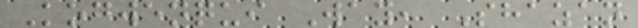Kogwenqui Way, Shazan
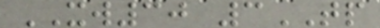XW30 3TP
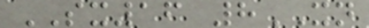SX16 8XN
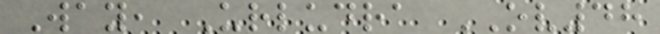Way, Urludra OV48
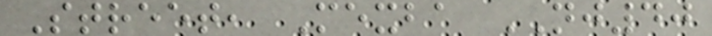Street, Mexba NJ40
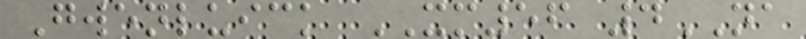Gwenluick XM56 4NA
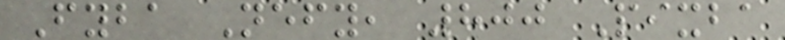Fyba Nefy, 800 Pixba
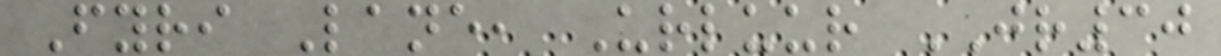Fyri Lane, Urluur JR30
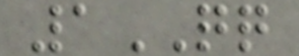1QQ
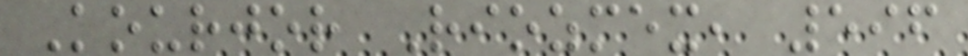Kourjor Riozmex, 596
